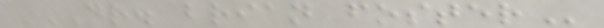DR. BRIAN FOSTER
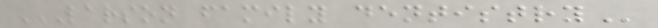LARSON FAMILY DENTISTRY
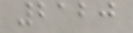2120
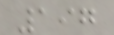197
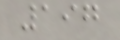197
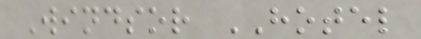Windsor HOTEL
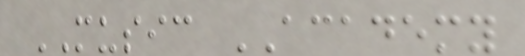MUSIC ACADEMY
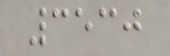3530
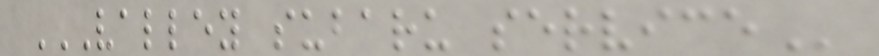VALLEY SUBARU SERVICE
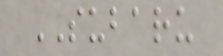SUBARU
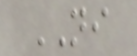NI
